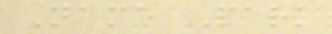Name Park
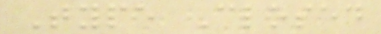Type Closed
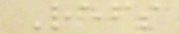Refs
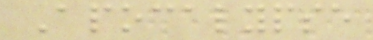Apocalypse
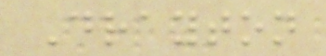Drayton
